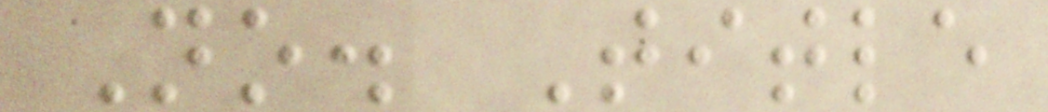No. Title
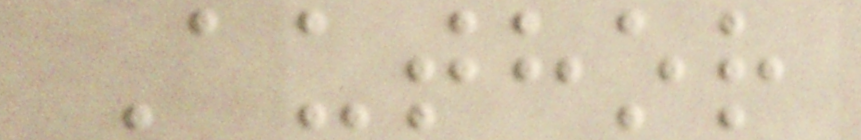Author
